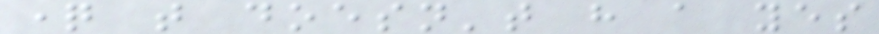question that doesn't have a yes
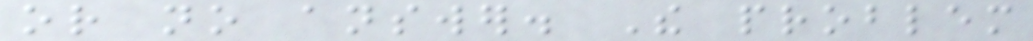or no answer. The problem
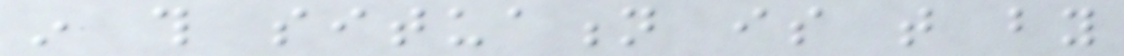in this situation is that by
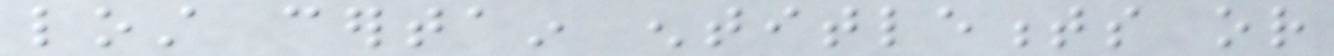lost certain entitlements or
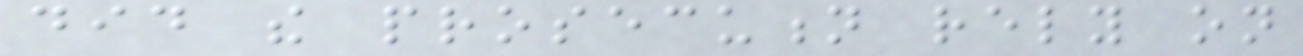did the prosecution rely on
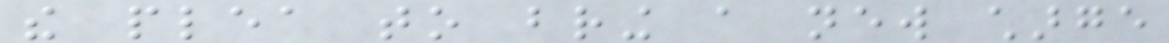the plea to bring a new charge
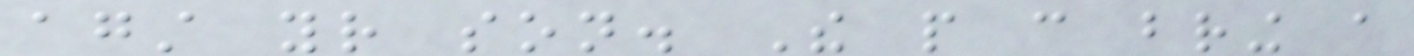against your son. The people can bring a
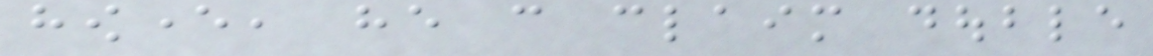however, he can claim double
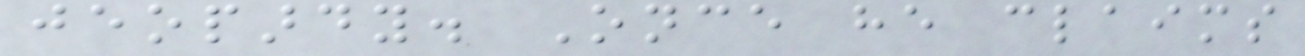jeopardy. Once he claims
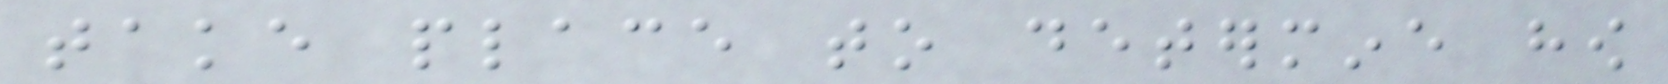take place to determine how
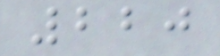220
